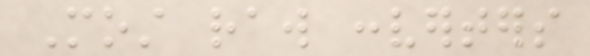Most raw converters
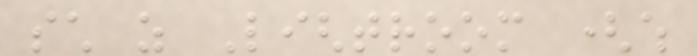such as Lightroom (which
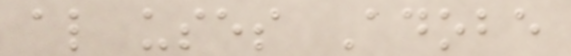also uses Adobe
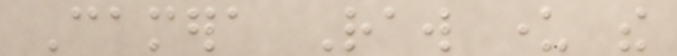Camera Raw under the
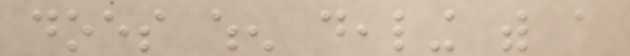does when dealing with a
